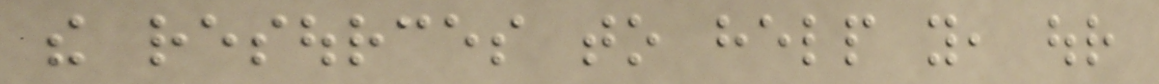the resources to help you, our
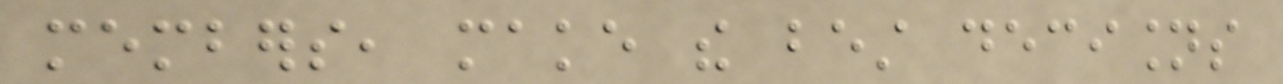members, make the best decisions
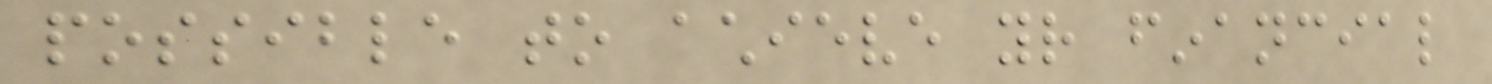possible to achieve your financial
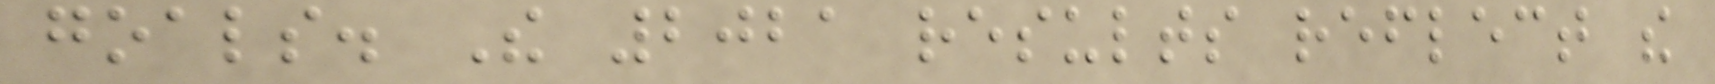goals. The 2021 results reflect the
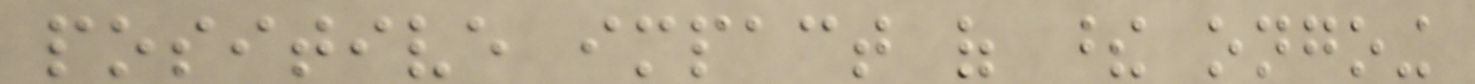positive impact of these ongoing
